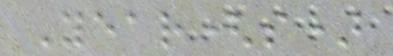Year(s)
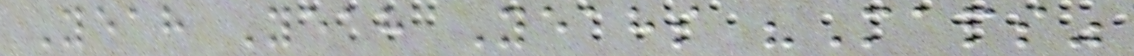Yeah Yeah Yeahs "Maps"
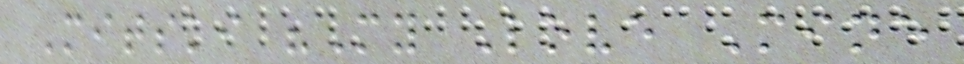Mitski "My Love Mine
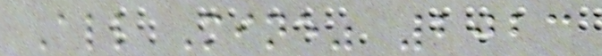All Mine" 2023
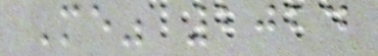Me" 2024
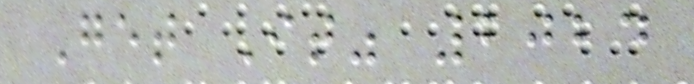Get It" 2024
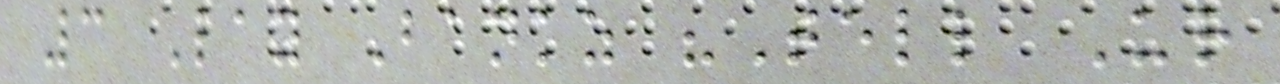3 Lay Bankz "Tell Ur
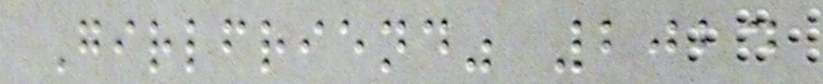Girlfriend" 2024
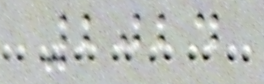2024
